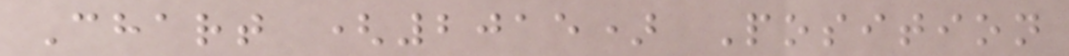Chart (2015) Position
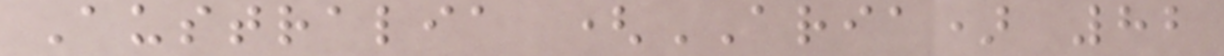Australia (ARIA) 82
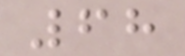68
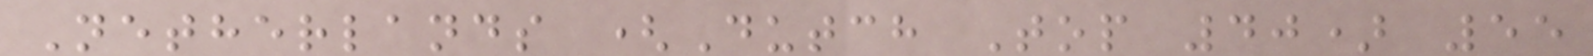Netherlands (Dutch Top 40) 55
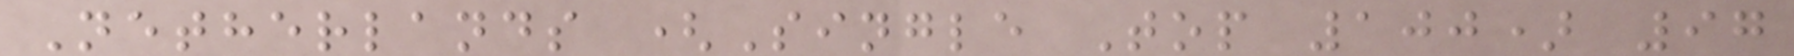Netherlands (Single Top 100) 97
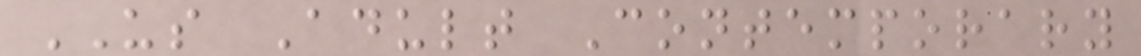US Adult Contemporary
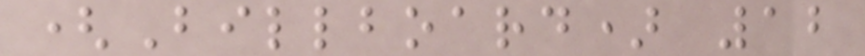(Billboard) 12
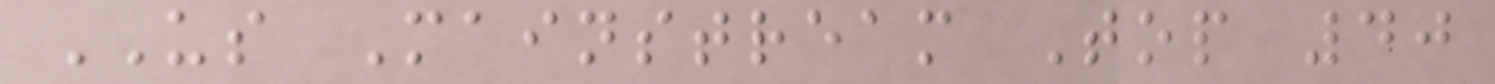US Mainstream Top 40
